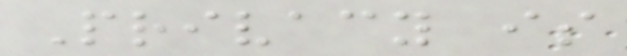Privacy is
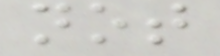not
